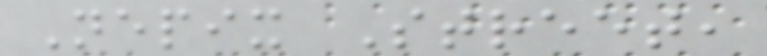Nepix Street,
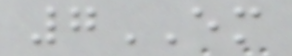7EM
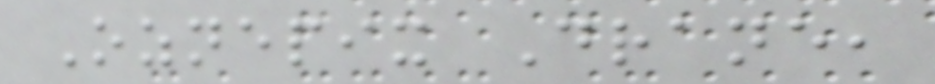Oznepix Drane,
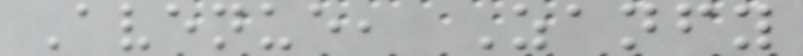Avenue, Zanfy
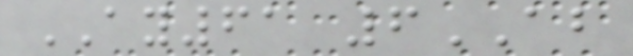AY61 6AB
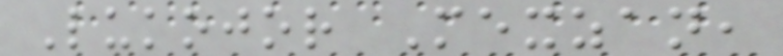Lukojor Mexzan,
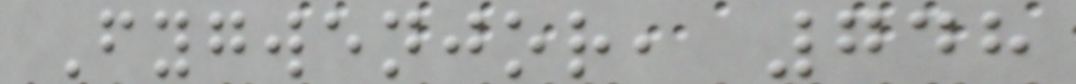Fygwenjor, 748
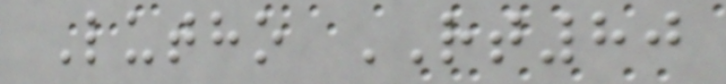Lutho RT80
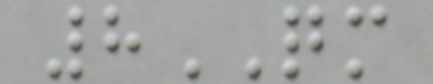8QM
